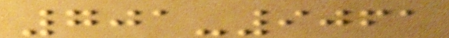701-9061
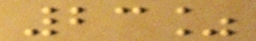23%
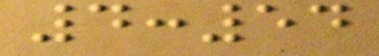4:54
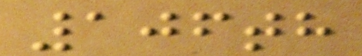106th
